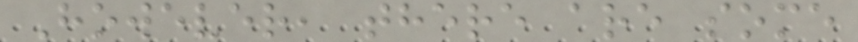However, there are some
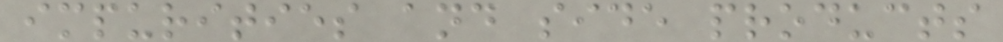impurities and side products
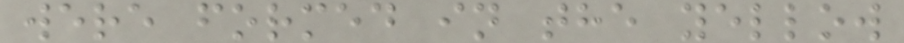were formed in the yellow
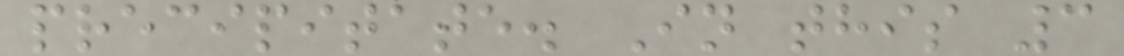precipitate. In this 3
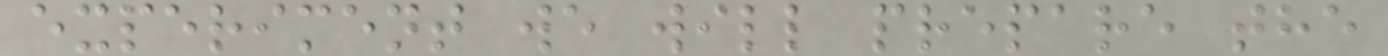experiment we will prepare the
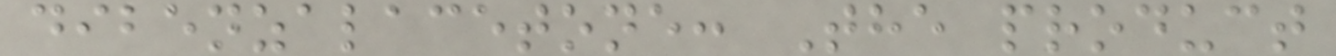dibenzalacetone: The product
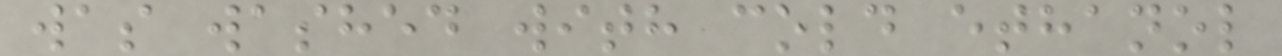was washed with cold ethanol
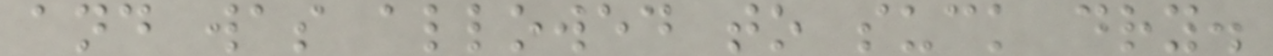and was allowed to suck dry.
